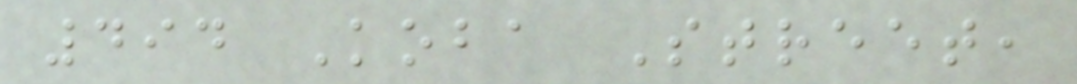494 Koba Street,
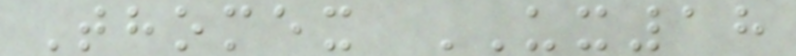Thomex UX18
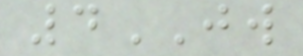4JW
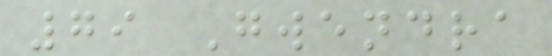79 Gwendra
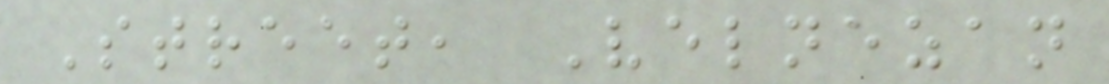Street, Velnezan
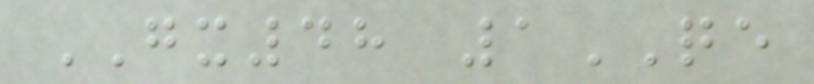GX48 1QE
